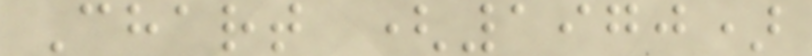Chart (1970)
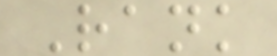Rank
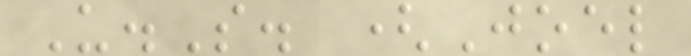U.S. (Joel
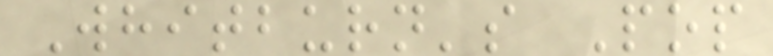Whitburn's Pop
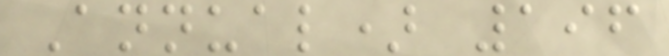Annual) 196
